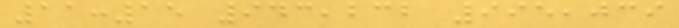11:15 943,232 995,039
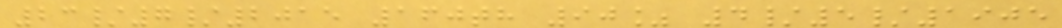23/7/2015 160th 90% 4/5/1905
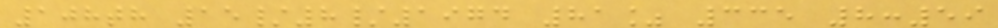108th 15/8/1974 81% 335 8:59
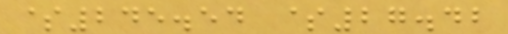$245.54 $27.42
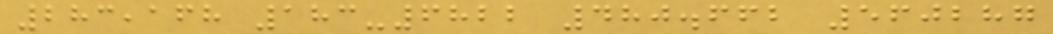283,168 183-6822 480.662 560287
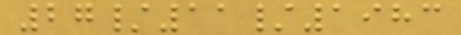27/11/1983
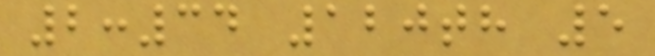2:34 120th 5
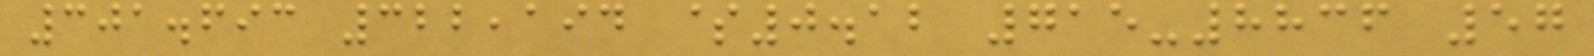301.693 322,194 $0.12 715-8836 57
